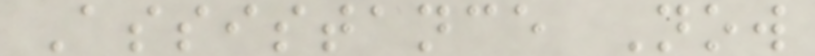Assistance Now
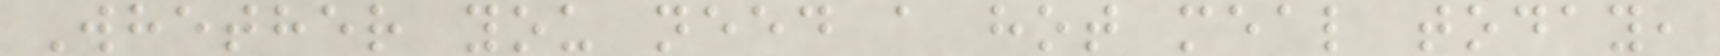Whether you need a hot meal today,
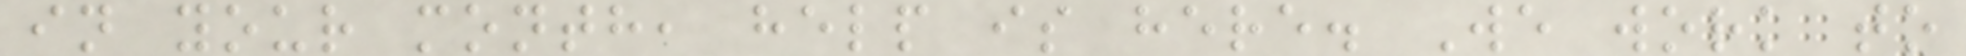in your month, help is here. We work to
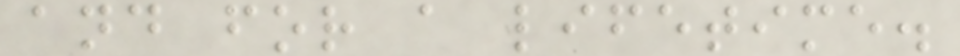and for a lifetime.
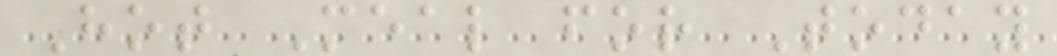Hot Meal for Today
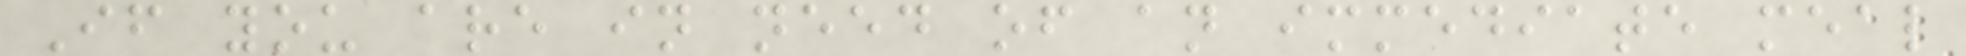If you are in need of an immediate meal
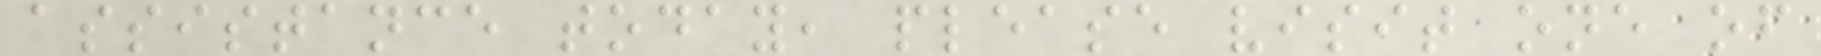assistance today, please visit one of
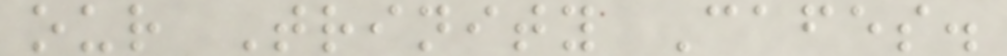our Trinity Cafes.
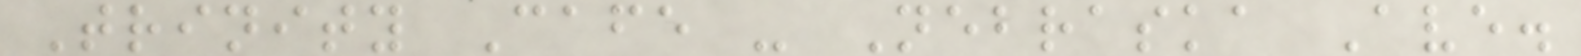Trinity Cafe - Nebraska Ave.
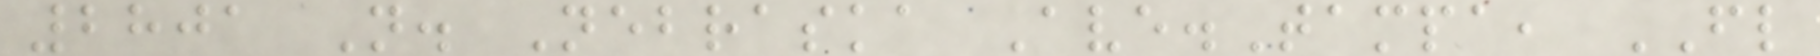2801 N. Nebraska Ave.Tampa, FL
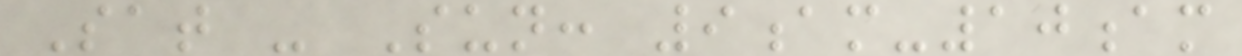Sat - Sun: 9am-10am
